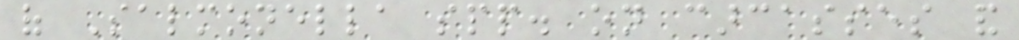of Salmonella spp. on carcasses and
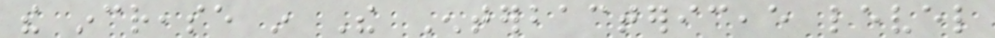the increase in The Enterbactericeae level
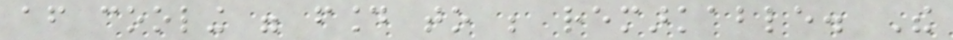after cooling were found to be remarkable. The
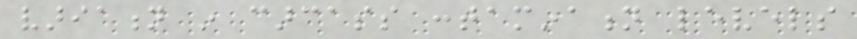variation in carcass contamination levels
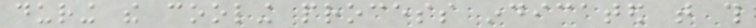during the cooling process indicated that this
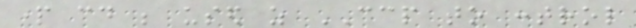part could be used as CCP to control
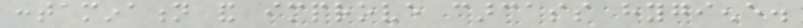contamination and improve carcass hygiene.
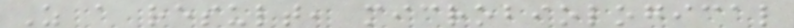As a result, microbiological
